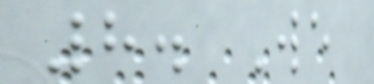8. We
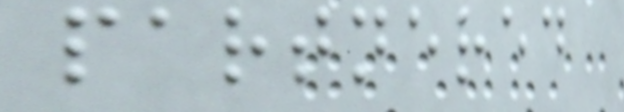partnered
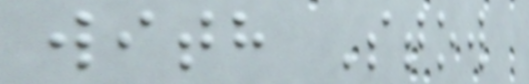with Stow
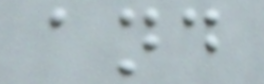and
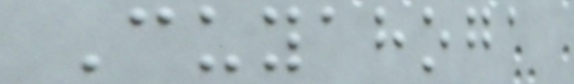Cuyahoga
